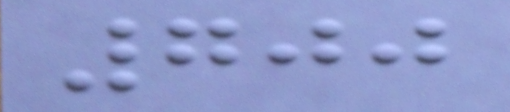700
